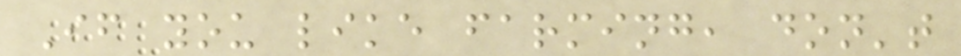If you like farming, don't
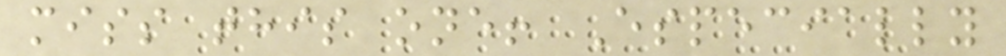miss this one! Especially
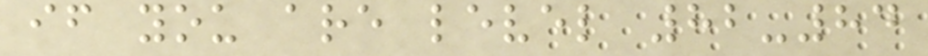if you are level 82-84
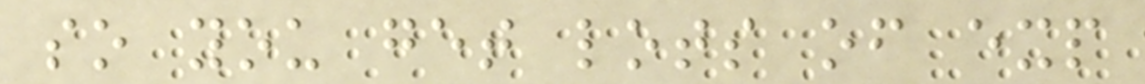so you get lots of exp
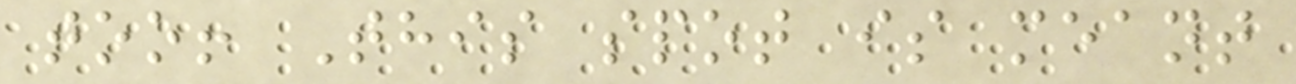too! This spot is meant
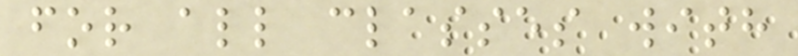for all classes with
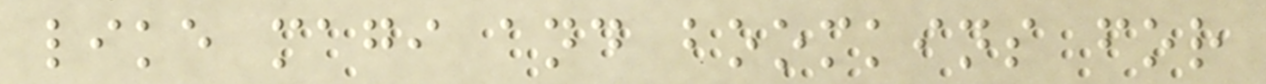like magi and boomkins for
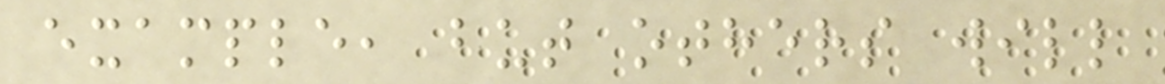example, but others will
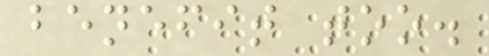benefit too.
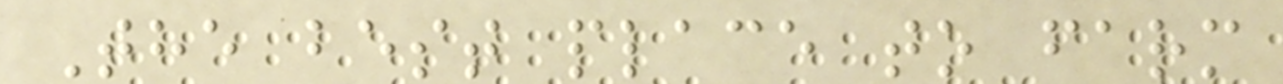The best place to farm
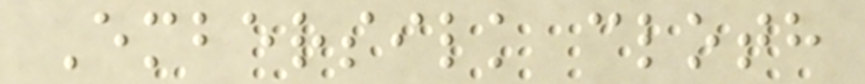Embersilk cloth
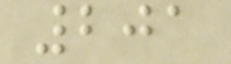201
